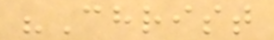"Christ
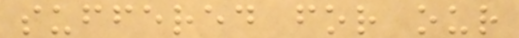suffered for our
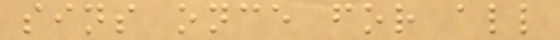sins once for all
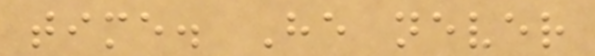time. He never
